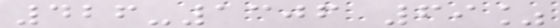426-1306 69%
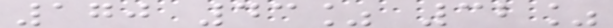170 43% 32%
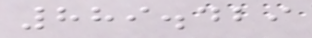889.429
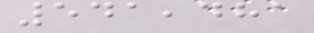541,481
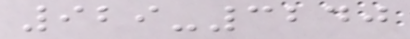929-3240
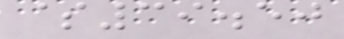$39.50
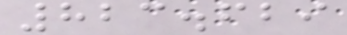823.629
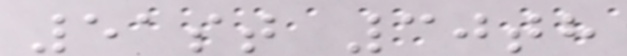51st 30th
